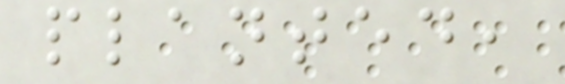planted,
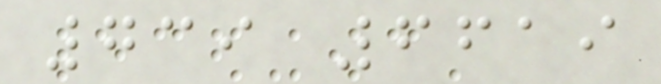739 6619
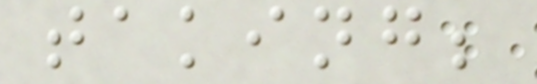taking;
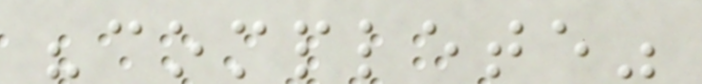"complete"
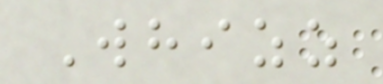Whizz
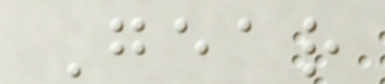Gear
